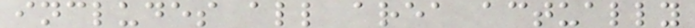includes all area actually
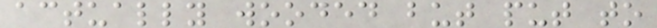actually wooded but put to
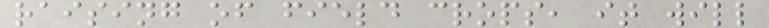raising of field crops, it will
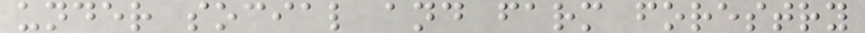under social and farm forestry
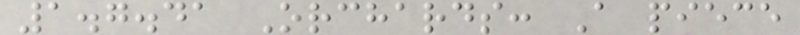1.7.41 Orchards: A piece
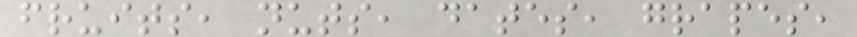fruits, nuts, dates, grapes,
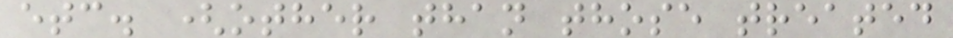etc. (other than those treated
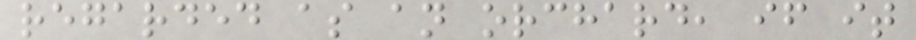regarded as an orchard, if it
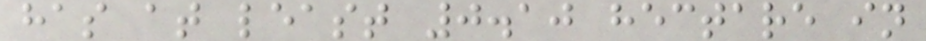has at least 0.10 hectare in
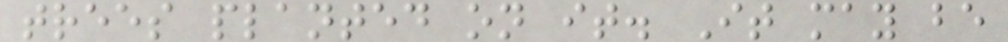trees planted on it. It may be
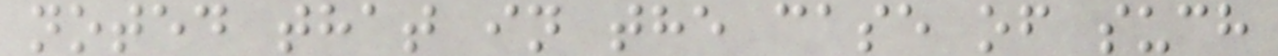noted that in the case of such
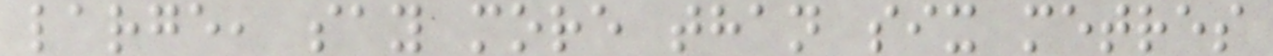large, say more than six metres
